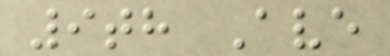9th Ave
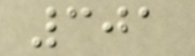301
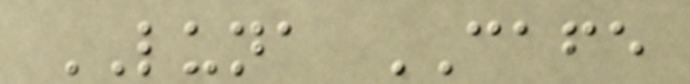LUNA CAFE
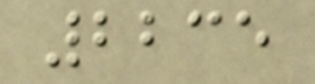2235
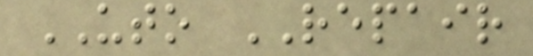UTO REPAIR
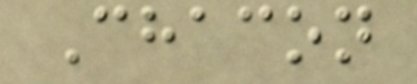Chacon
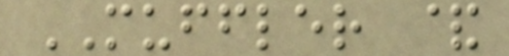MUFFLER &
